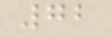72
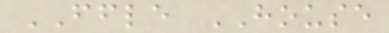FFLE HOUSE
